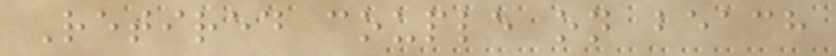Retired couple on beach
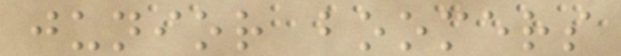junior boomers
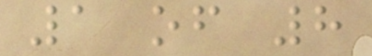1 of 8
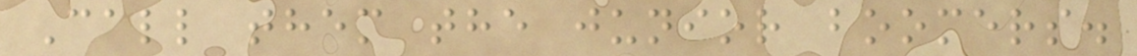Call them the junior boomers.
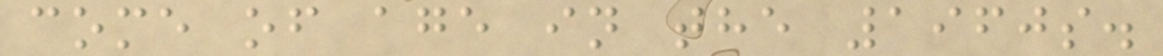come of age in the 1960s.
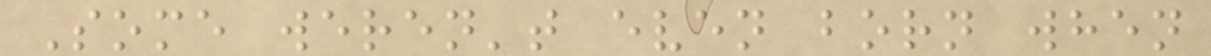Some weren't even born when
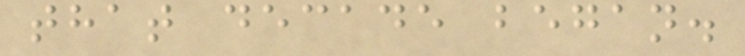that decade began.
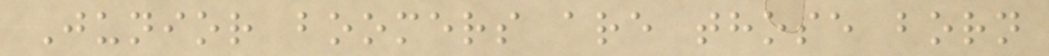Junior boomers are those born
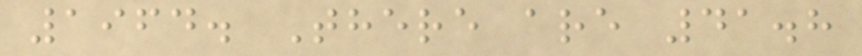1964. There are 41.8
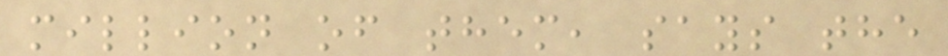million of them, says the
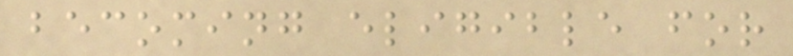becoming eligible for
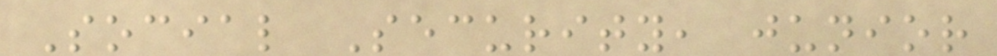Social Security, junior
